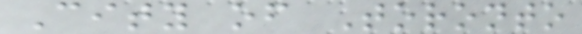City of Toronto
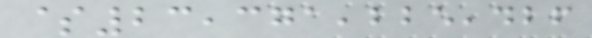$23,371,225,426
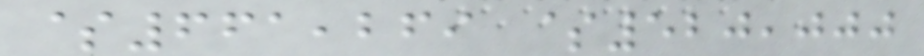$661,269 $520,000
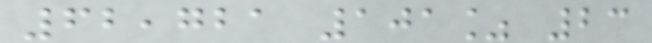62,721 101% 23
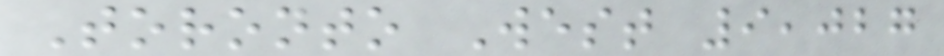Toronto West 9,027
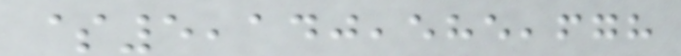$5,140,585,678
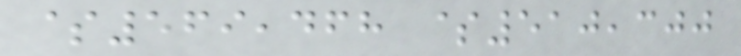$569,468 $510,300
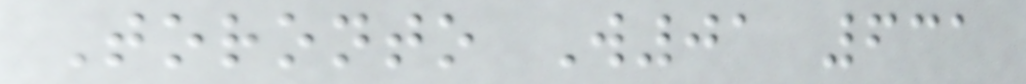Toronto W01 631
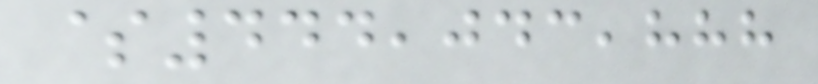$444,043,888
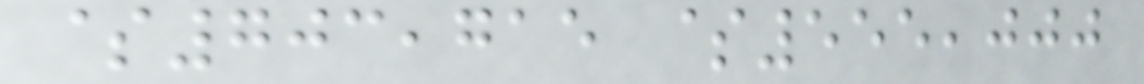$703,715 $555,000
